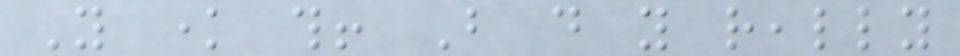You know this! But do you really
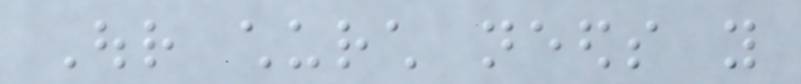Our church needs you
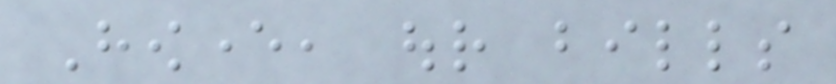However, our bills
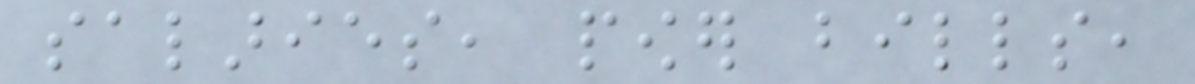salaries, power bills,
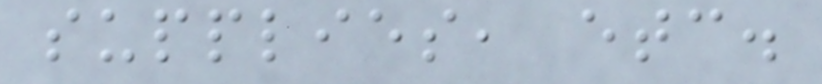supplies, etc.
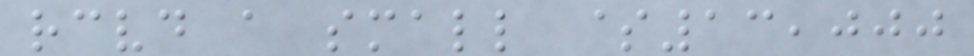received a small $13,000
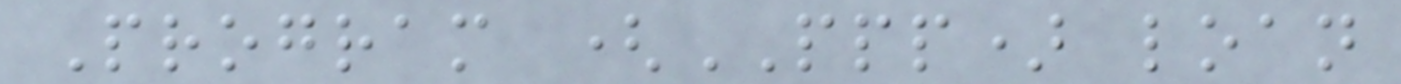Program (PPP) loan
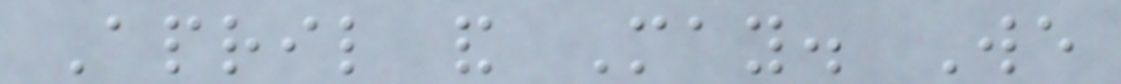April and May. We
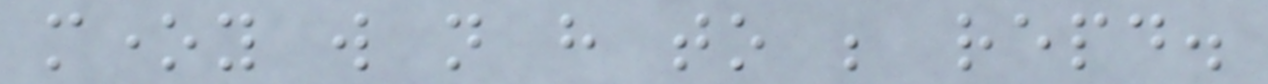money will not have to be repaid.
